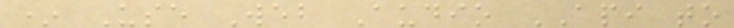* Use Web Audio API to
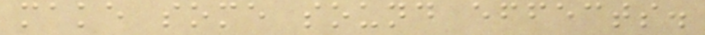make some sound effects.
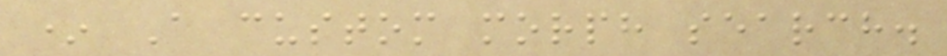* A custom morph search.
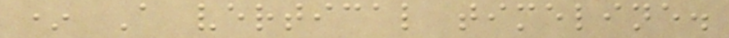* A vertical timeline.
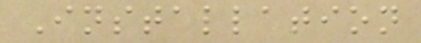Installation
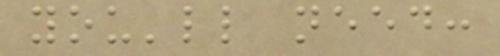you'll need:
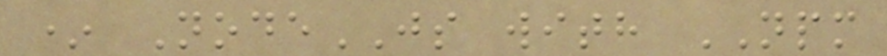* NodeJS with NPM
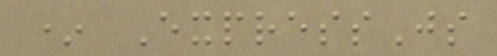* ExpressJs
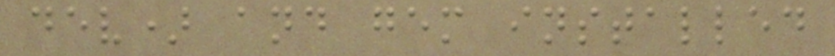dev) and gem installed
